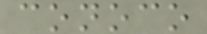conoco
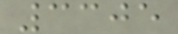3305
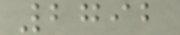2792
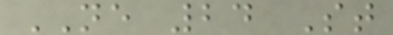NE 24 St
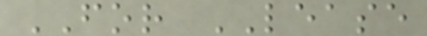FOR LEASE
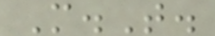M.T.
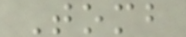Tomb
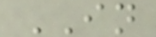IN
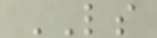LS
